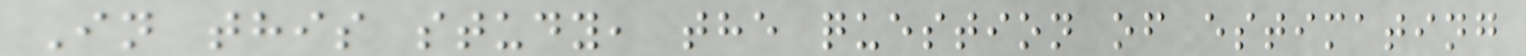In this study, the question of estimating
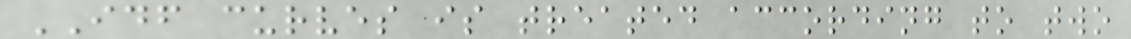IDF curves is treated according to two
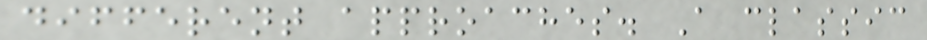different approaches. A classic
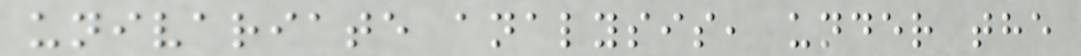univariate analysis, under the
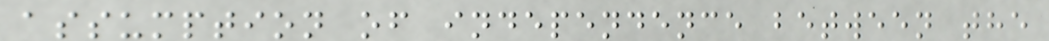assumption of independence between the
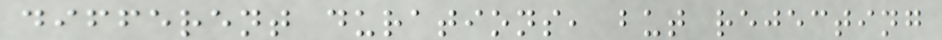different durations, but rejecting
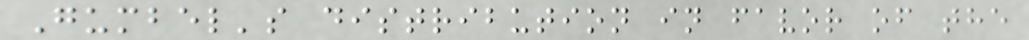Gumbel's distribution in favor of the
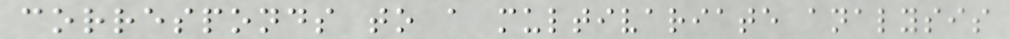corresponds to a multivariate analysis
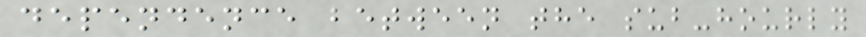dependence between the sub-hourly
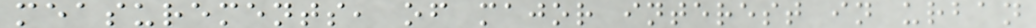measurements, of major interest in urban
